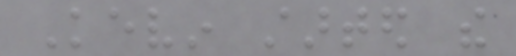Kevin started the
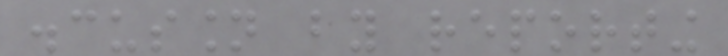discussion by reporting
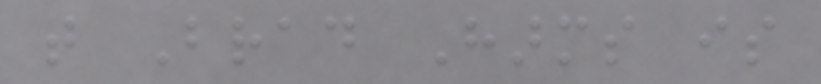that Brad Harms is
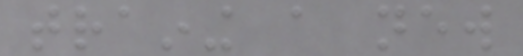training a new
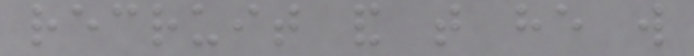recruit and that he will
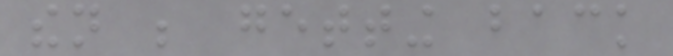then be getting back
